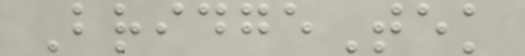BridgeTek
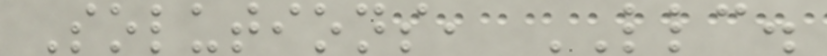Solutions, LLC.
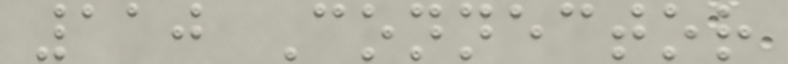110 Connector
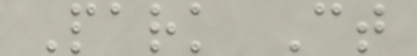Park Ct
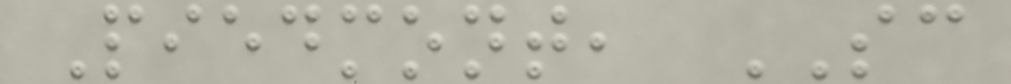Piedmont, SC
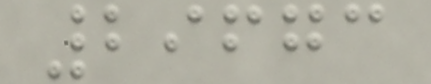29673
